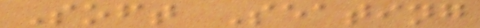Soft Seating
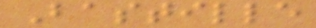Bastille
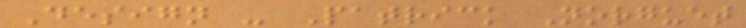Design - Patrick Norguet
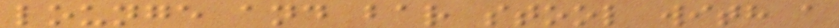lounge and bar stool with a
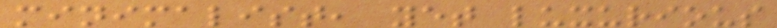minimalist, yet luxurious
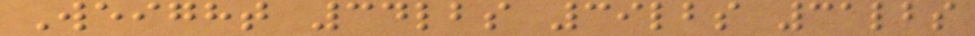Weight 34lbs 39lbs 31lbs
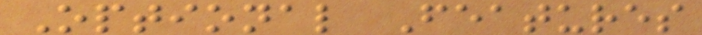Optional Features
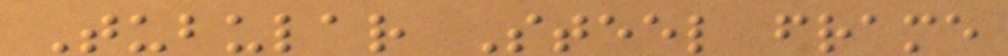Tubular Steel frame
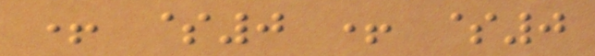+ $0 + $0
